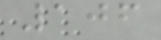106
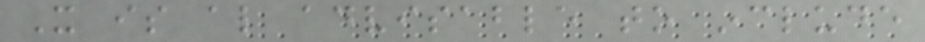It is also advisable to include
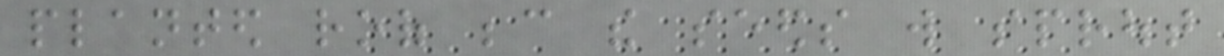planted roof because the seeds will sprout
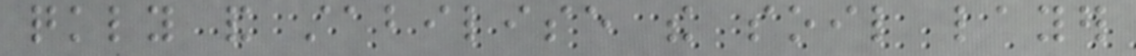quickly and stabilise the soil layer
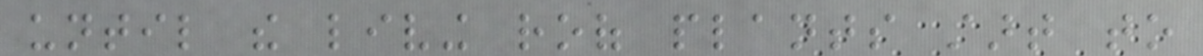until the living roof plants start to
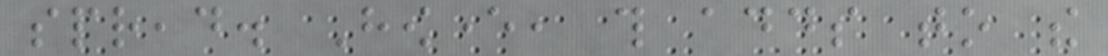spread. However, this adds to the
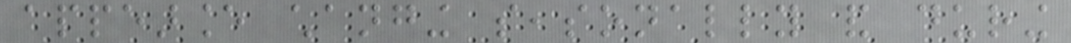appearance changing seasonally and during
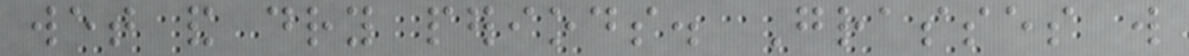wet and dry periods. Grasses will
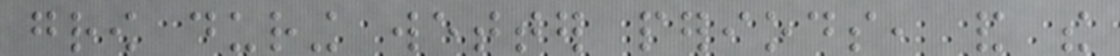grow during wetter periods, and the
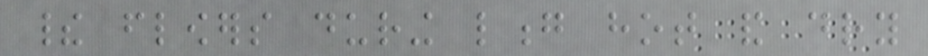their flowers during long hot and dry
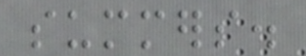summers.
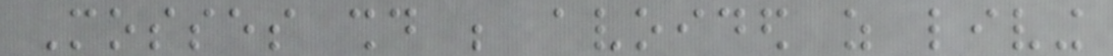Mosses should be avoided as living
